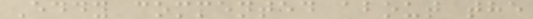Eddy commented about the
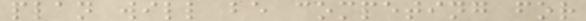plan will be competing for
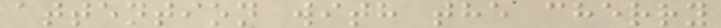attention with the cherry
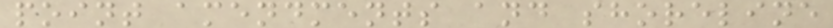point amendments and shoreline
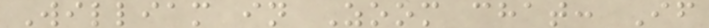William in Zoom chat: If
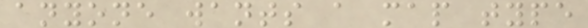anyone wants a map type
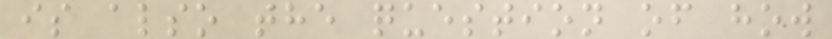is also the question of how
